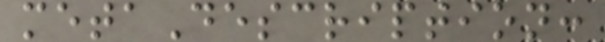metaDescription:
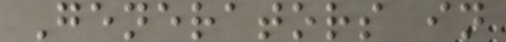Generators in
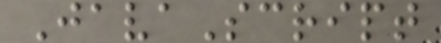JavaScript
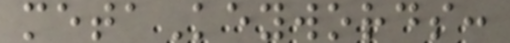metaKeywords:
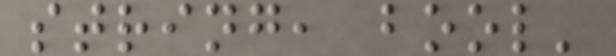string, bool'
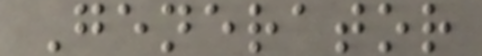Generator
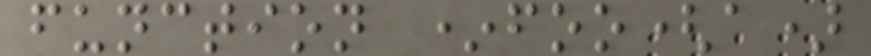function *foo(a)
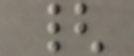{
